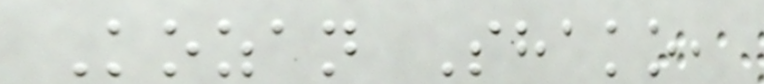Kozan Shako,
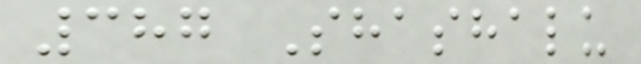387 Shashalu
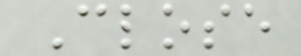Close
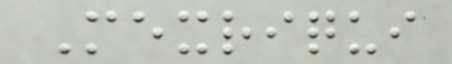Mexriqui
